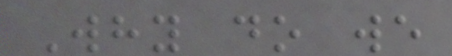Why do we
